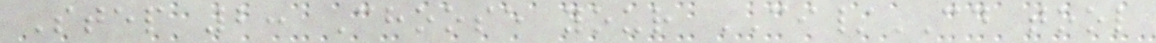Step 2: Choose your CI/CD tool
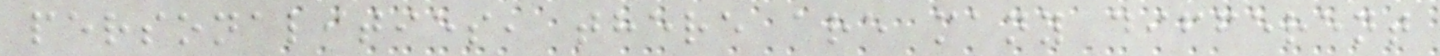personalities, there are many different
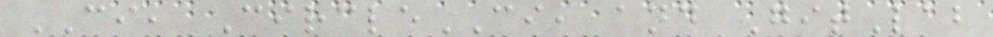CI, CircleCI, and GitLab
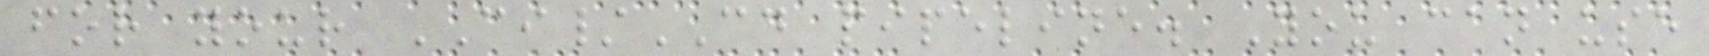for your CI/CD pipeline. You can use
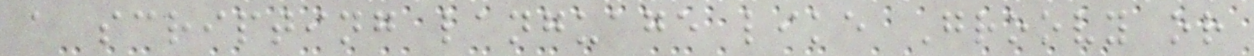a scripting language like Groovy or
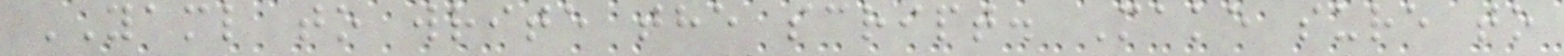YAML to write the script. Make sure to
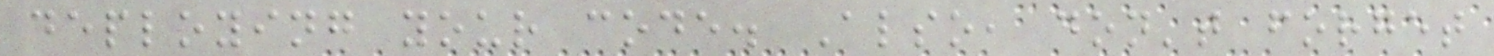deploying your code. Also, don't forget
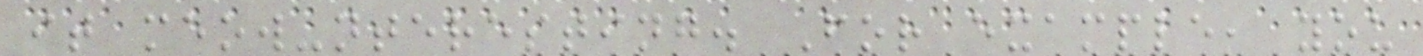it meow-nteresting. For example, you
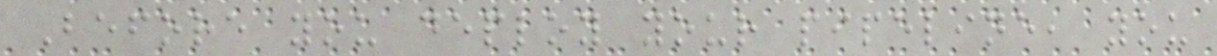Before you deploy your pipeline, you
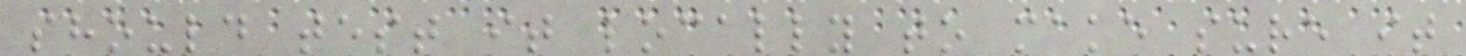should test it locally to make sure it
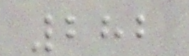282
